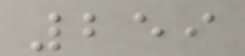259
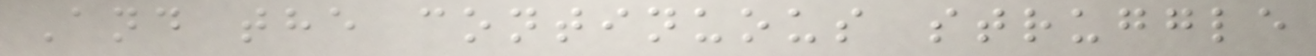And the continuous struggle
